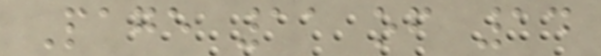Page 11 of 14
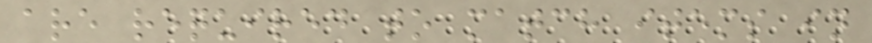are required to match items in
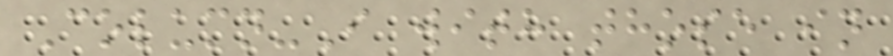Column-I with those in
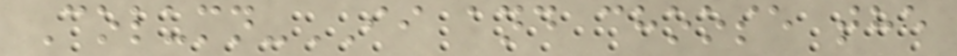Column-II and choose the
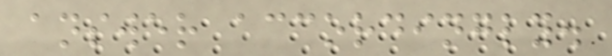answer accordingly.
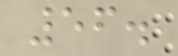56.
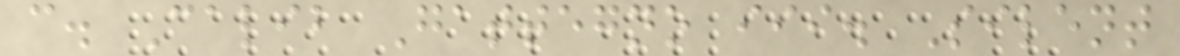c. Calib Gattegno iii. Silent
